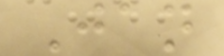Jan
